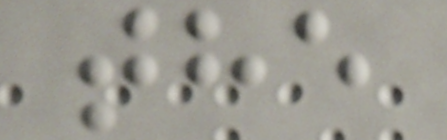the
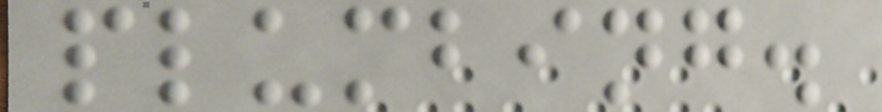plumbing.
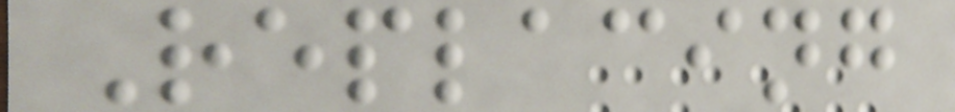Replacing
